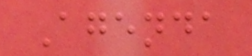Agenda
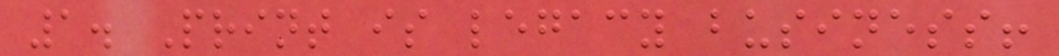1. Print is legacy business!
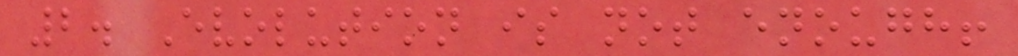2. Evolution is not enough!
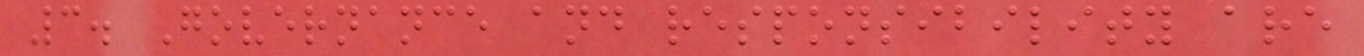3. Governance and responsibility are
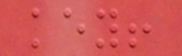key!
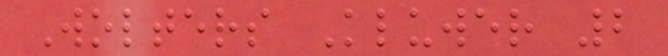Wolters Kluwer 2
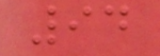94
